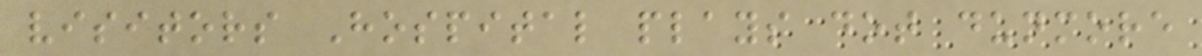visitors Hospital plays dot dunmore
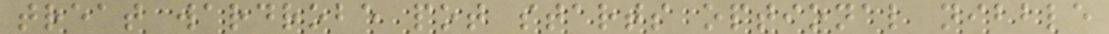treat wardrobe pot starts optional nibble
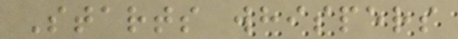Starts whispers
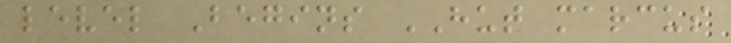level Begins HUT marcus
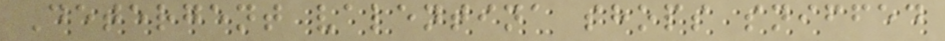Detergent valentina shops sniffed
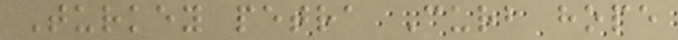Turkey petra Curb hope
